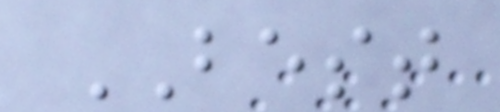BEST
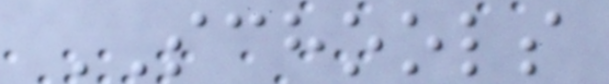SCHOOLS
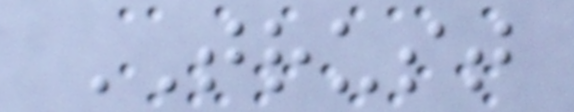TRUST
